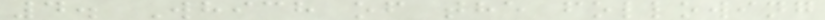4. Which of the following
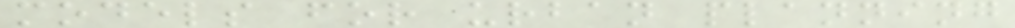models for urban planning
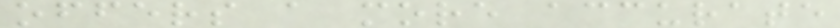offers a more accurate
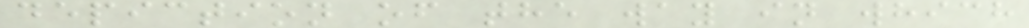depiction of the way in which
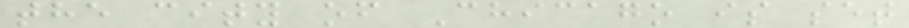the city of Chicago is set
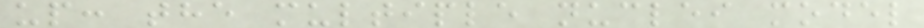up: the multiple nuclei model
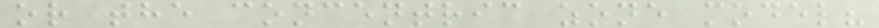or the concentric zone model?
